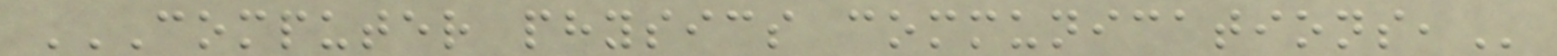COMPUTER PHYSICS COMMUNICATIONS,
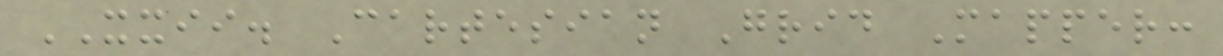XXII. Cartesian Grid Mapper:
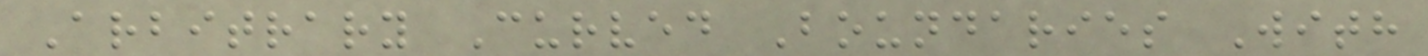Arbitrary Curved Boundaries With
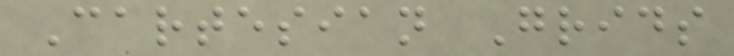Cartesian Grids
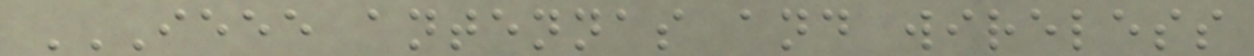IEEE ANTENNAS AND WIRELESS
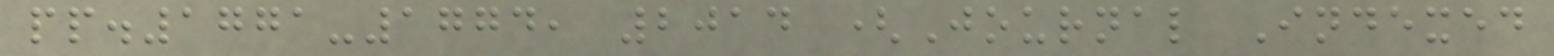pp.1771-1774, 2014 (Journal Indexed
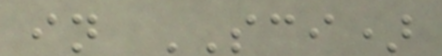in SCI)
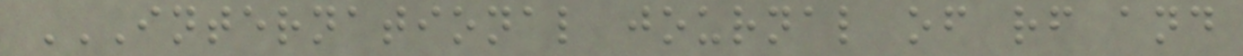INTERNATIONAL JOURNAL OF RF AND
